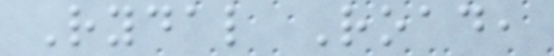Rydal Road,
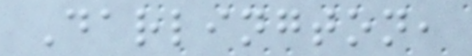Darlington,
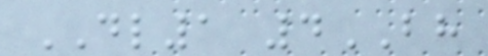DL1 4BH
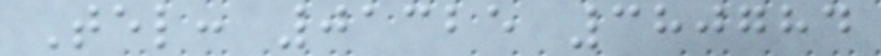Tel: 01325 380784
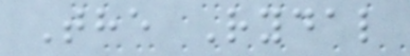The Rydal
